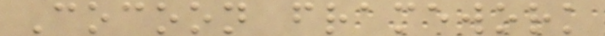Cocoon framework
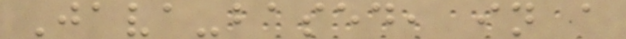Java-based, in a
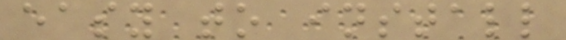easy to install
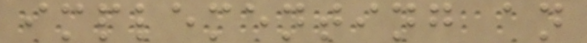implementing an
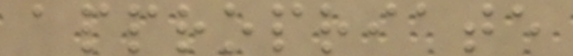appropriate
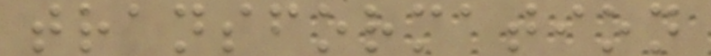transformation
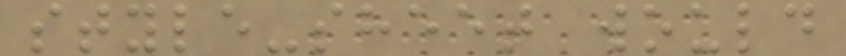style-sheet would
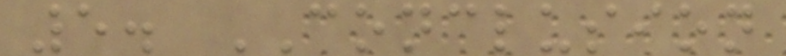5. CONCLUSION
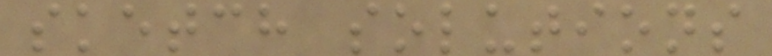sketch solutions
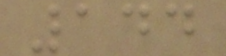144
